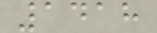1418
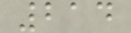214
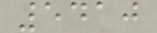5410
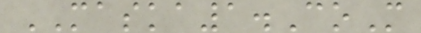MASKA1.CoM
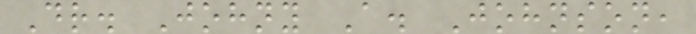Dr. Johny A. Johnson,
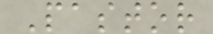Pastor
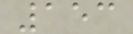153
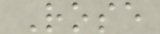Rose
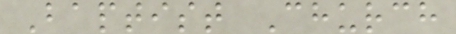Baptist Church
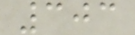303
